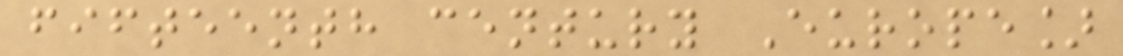fifteenth century Europe]
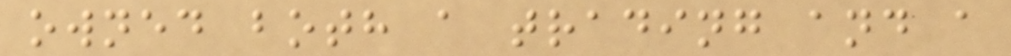owned both a trading and a
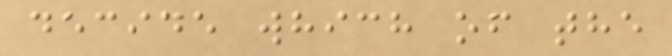decide which of the
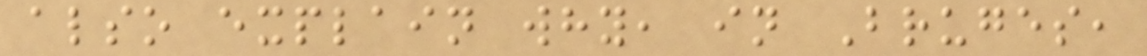also explain why, in Bruges,
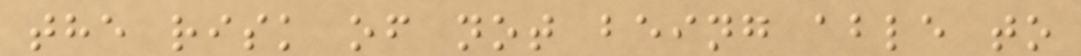the risk of not being able to
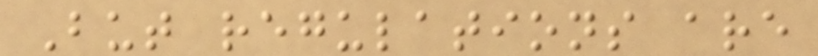But regulations are
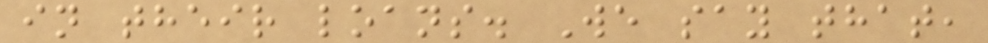in their loans. We say that,
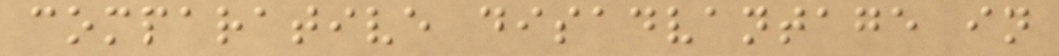comparative disadvantage in
